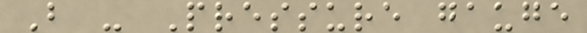B - Pressure gauge
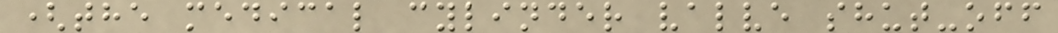(the medical cylinder valve shut-off
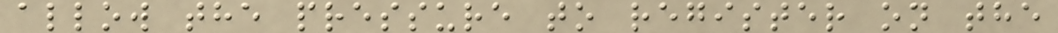allow the pressure to register on the
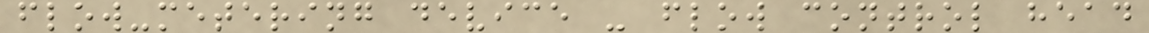flow-metering device - flow control head
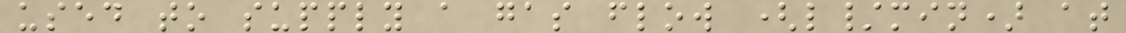used to supply a gas flow (l/min) at
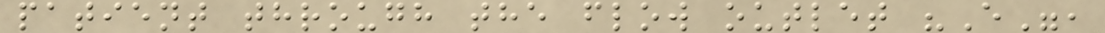patient through the flow outlet "E",
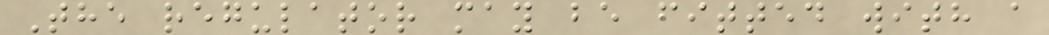The regulator may be fitted with a
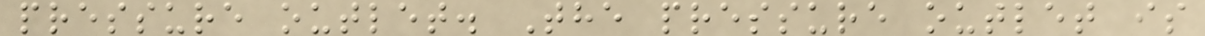pressure outlet. The pressure outlet is
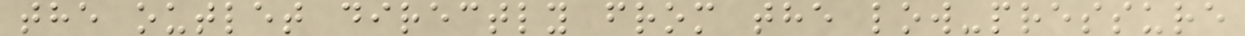the outlet directly from the low-pressure
